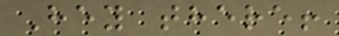Hey there!
